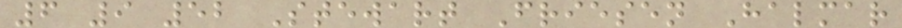6 9 52 Stewart Friesen Halmar
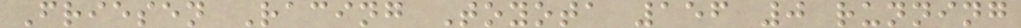Friesen Racing Toyota 156 0 running
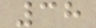38
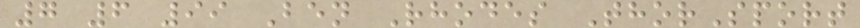7 6 99 Ben Rhodes ThorSport
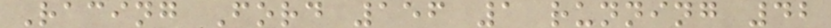Racing Ford 156 1 running 42
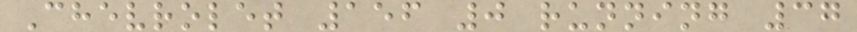Chevrolet 156 0 running 37
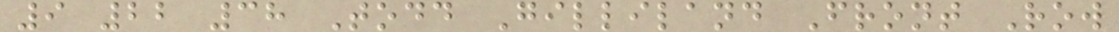9 22 38 Todd Gilliland Front Row
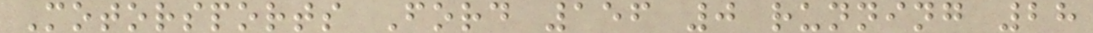Motorsports Ford 156 0 running 28
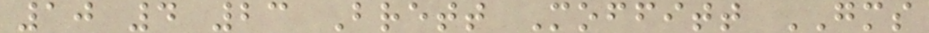10 4 23 Brett Moffitt GMS
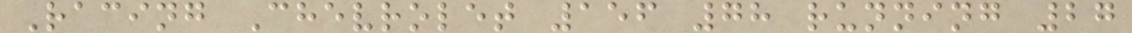Racing Chevrolet 156 78 running 27
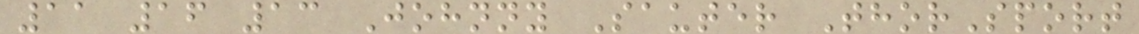11 16 13 Johnny Sauter ThorSport
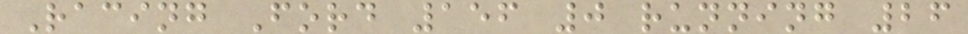Racing Ford 156 0 running 26
